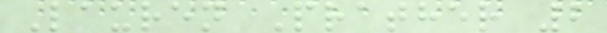Lauren Prather 2
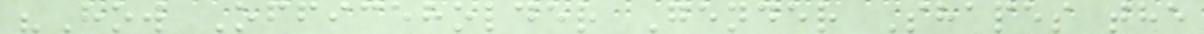"How Officeholder Gender Shapes the
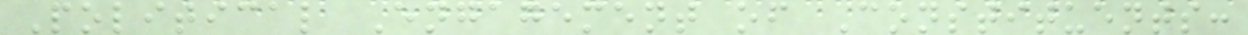Political Engagement of Constituents:
